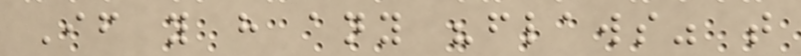If you have any "flaws" that
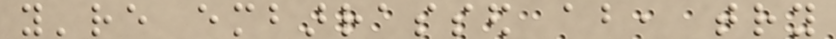you're embarrassed about, try
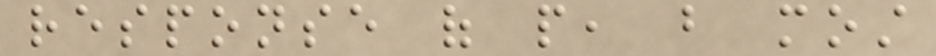response of people, but most
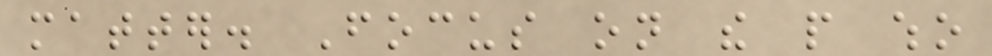matter. Focus on the people who
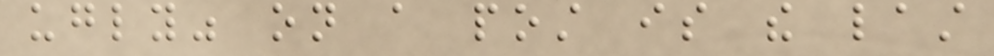ugly" on a post is the last
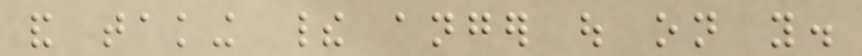and taking their anger out on you.
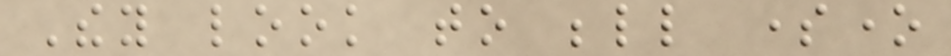They look to belittle someone
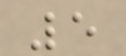5
